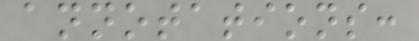annotations:
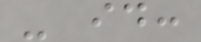- id:
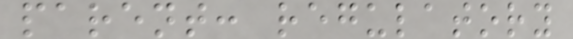parent: regulatory
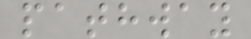pathway
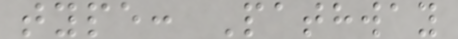type: Pathway
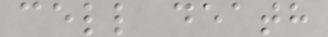cell death
